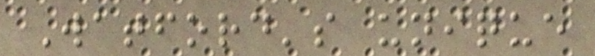Watford's unique
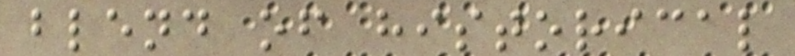blend of historical
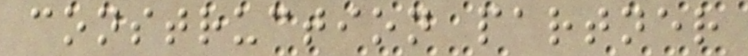construction partner
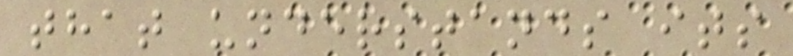that understands its
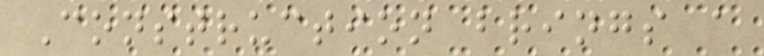Construction brings a
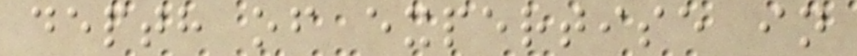depth of expertise in
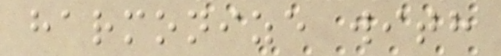harmonize with
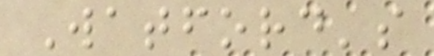Watford's
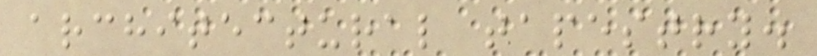architectural tapestry.
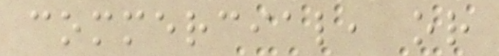commercial, or
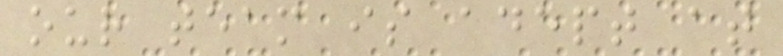our team is adept at
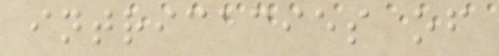intricacies of
